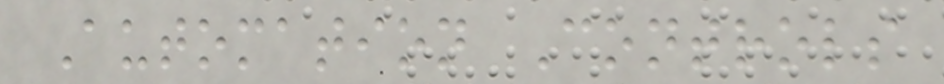Automation Controls
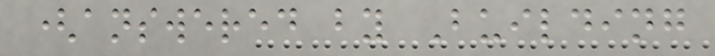(answered by Building
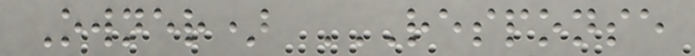Owner) RESPONSE
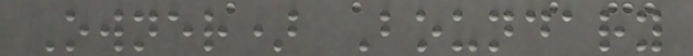Owner) Boundary
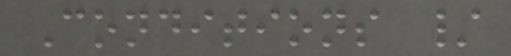Conditions /
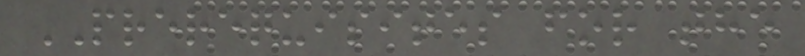PREREQUISITES for the
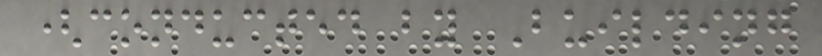(conducted by Building
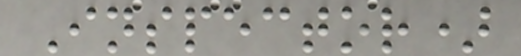Inspector)
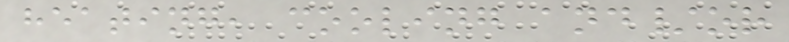heating, cooling and/or
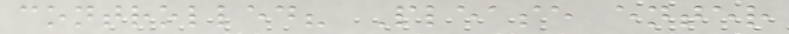controlled? Please enter
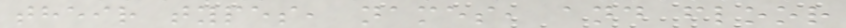their types, names, and floor
